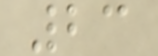23
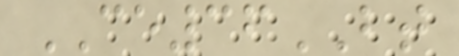CE36BT
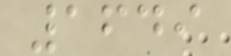1649
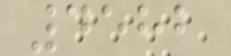4582
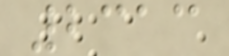2313
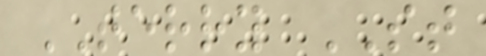TERRY ST
